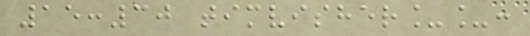15:30 timvisher__:
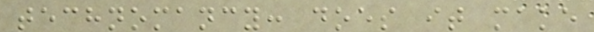technomancy: does it make
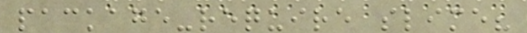package-require slime?
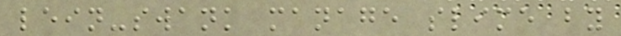lein-swank manage slime by
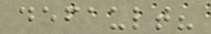default?
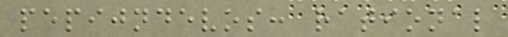pepijndevos: rational
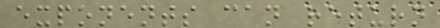exponents can return
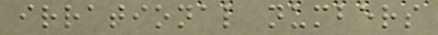irrational numbers
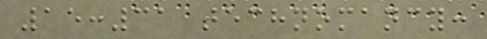15:31 technomancy:
